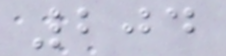204
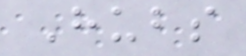Hubs
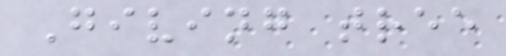Giving tree
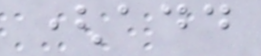(add
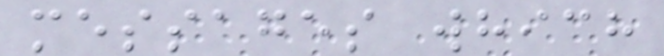messages which
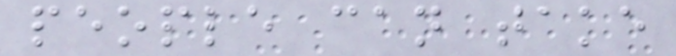people can take
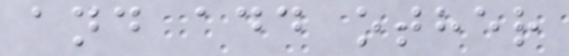and add other
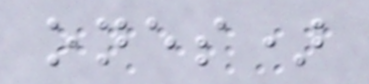ones)
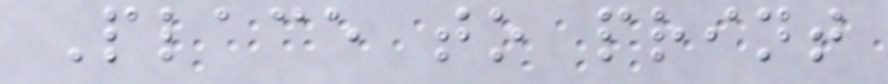Place to print
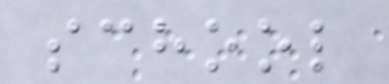school
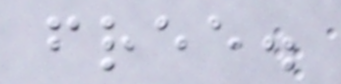free.
